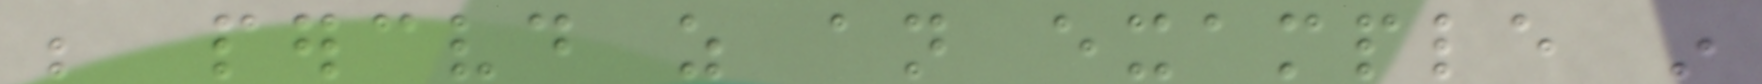be perceived as an example in
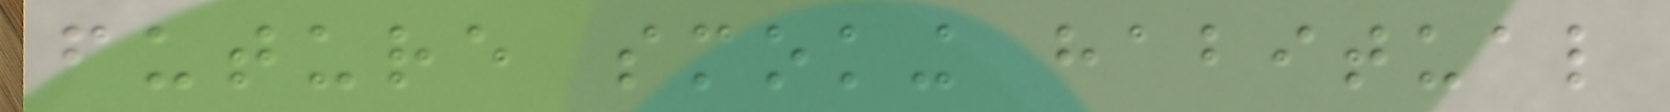future smoking habitual
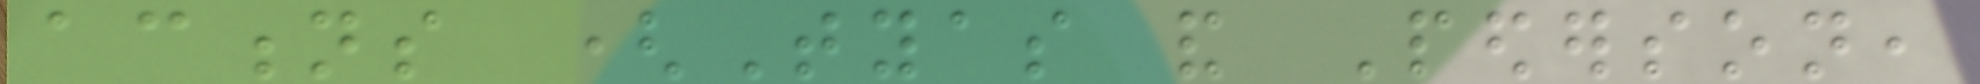actions (Tyas and Pederson,
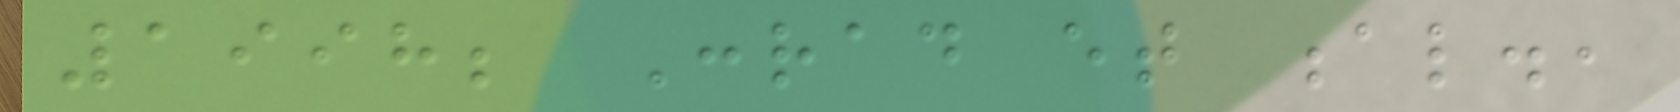1998; Conrad et al.,
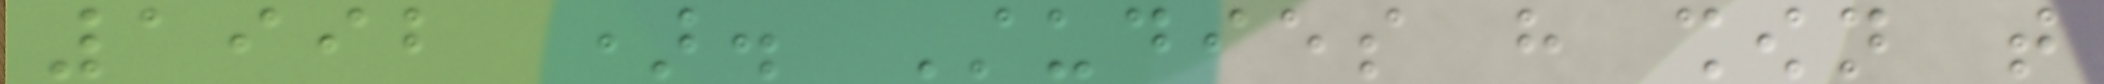1992 ). Studies have shown that
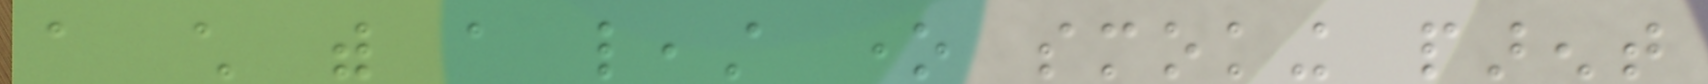a child with a least one smoking parent
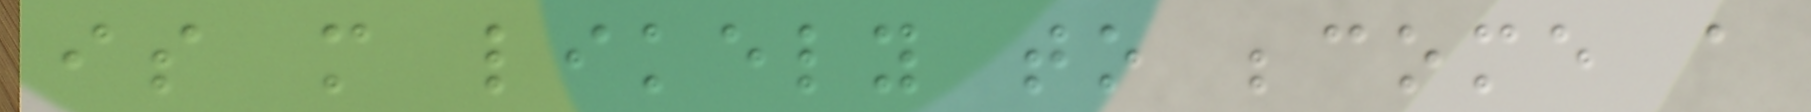is more likely to become a
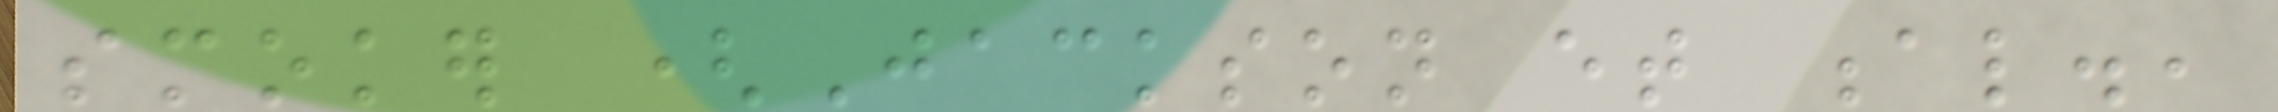smoker (Jackson et al.,
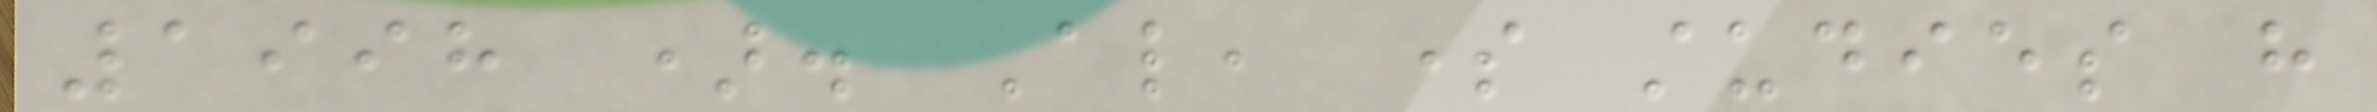1998 ). Also, some studies have
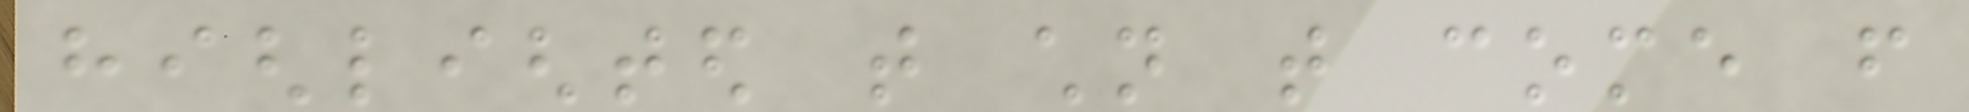highlighted that children that come from
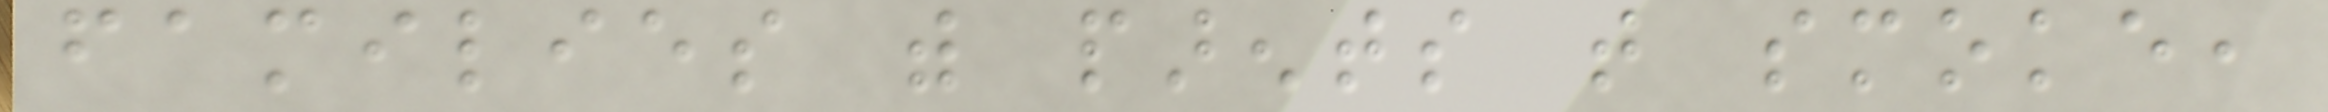families with parents that smoke,
